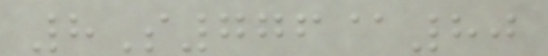8S776@80
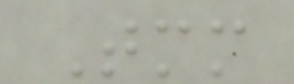Tmm
